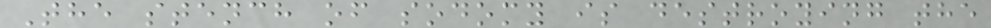The stench of sodomy is destroying the
